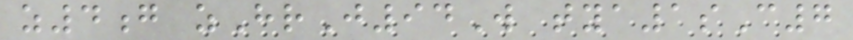z4g zHrJ94W tya1sC7
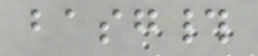basg#
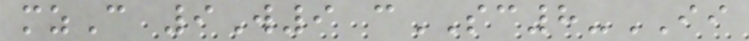mzC 9W9 cSC8-II
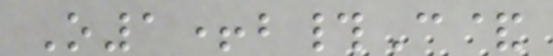O1+b#C&
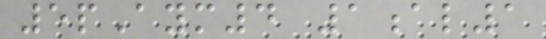5pAym4 1al1
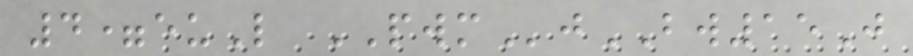4=euL PWMjBW15J
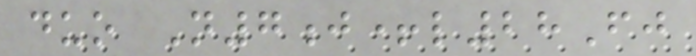duo N7j+l28Fj
